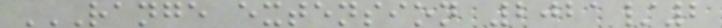RANGE EXTENSION 2021/2
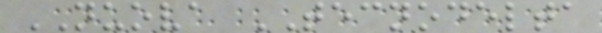NUOVA TECNODELTA
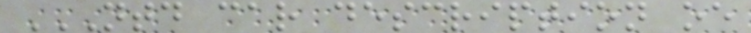NTD CAR DESCRIPTION OE
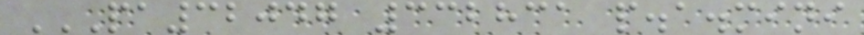PA32047 332831 P.A.MINI
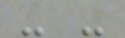- -
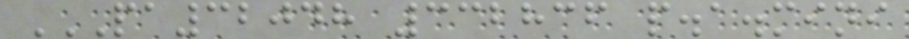PA32048 332836 P.A.MINI
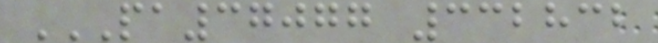PA37077 332832
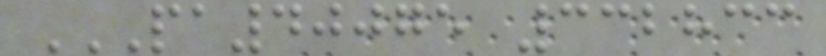PA40075 332833
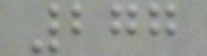277
